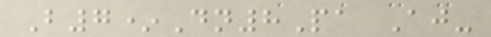B7*Dn8Pa Aj-
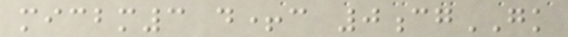micbm3 d+c 0cgGK
